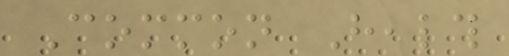Common Health
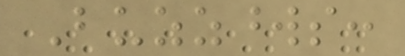Buzzwords:
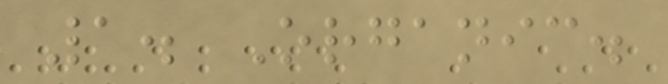1. Organic.
